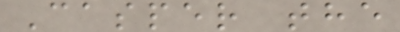Casper the
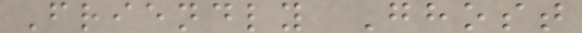Friendly Ghost
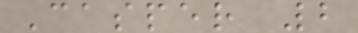Casper 2
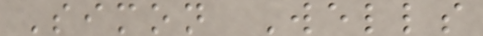Simon Wells
